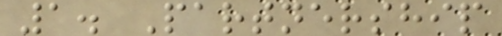1. Partnership
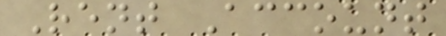Rent Account
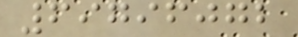69796072
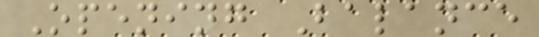Opening Balance
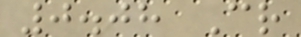0.08 Cr
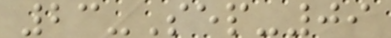23-Sep-09
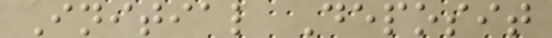Initial Deposit
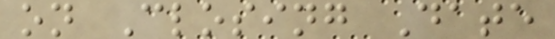on Closing Date
